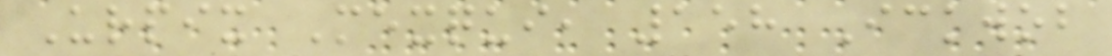Urpix Mexqui, 158 Ickwob
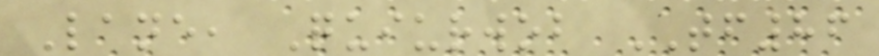Lane, Quiurwob TF86
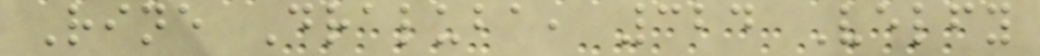Rine Draluba, 324 Velfy
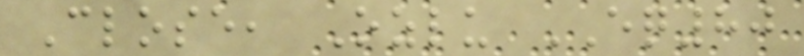Close, Ozlu EQ80
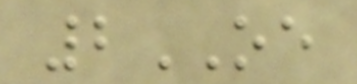2OE
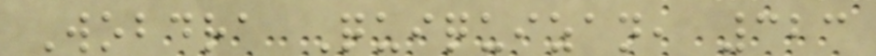Wobdra Quiquizan, 323
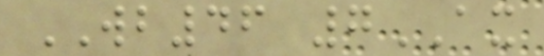WB46 7AX
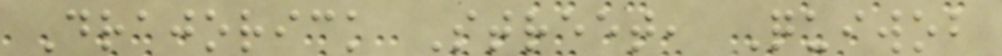Drajorick Street, Quiwob
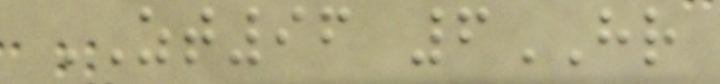ZT96 6HR
